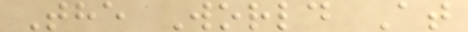The World At
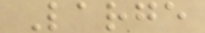Large
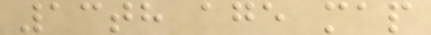13th age map
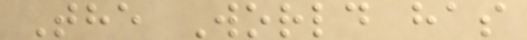The World has
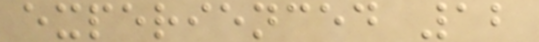experienced 12
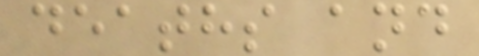deaths and
